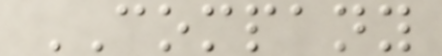COMPANY
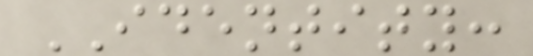IDENTITY:
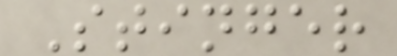Stinger
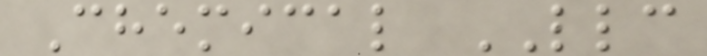Chemical LLC
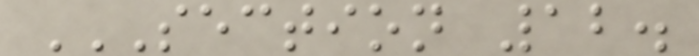SECTION 12.
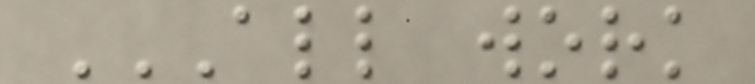ALL WORK
